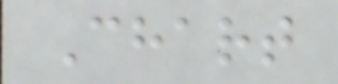Chart
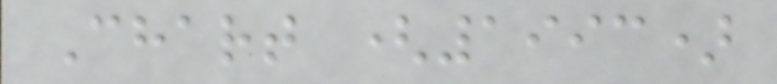Chart (1993)
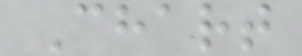Chart
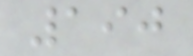190
